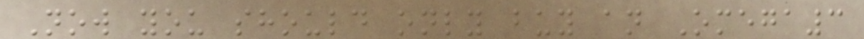Now you should only buy an Omega3
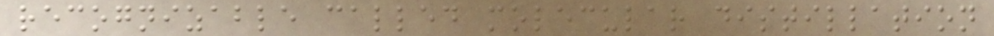recognizable called molecular distillation
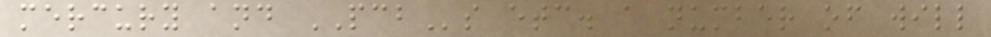mercury and PCBs etc. a number of will
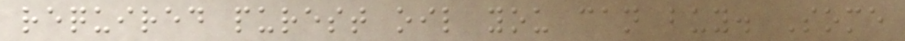required purest oil you can buy. Some
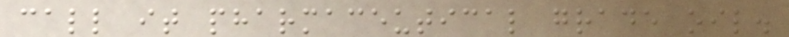call it pharmaceutical grade oil.
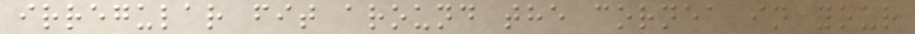irregular fit around the cornea in your
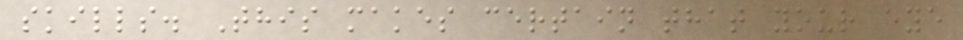skills. This makes certain that your eye
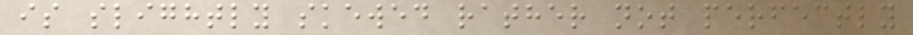is slightly skewed rather not perfectly
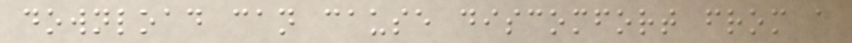download can cause discomfort from a
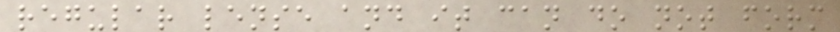regular lense and it can do not form
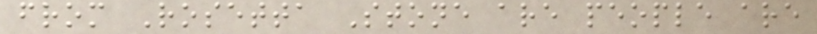from Rosetta Stone are people are
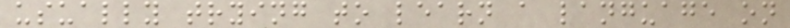usually trying to learn a language on
